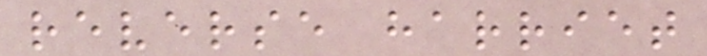reverse harriet
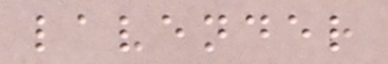lavender
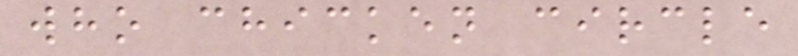who chicken circle
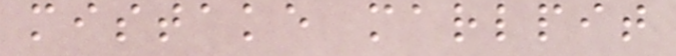mistake marlpit
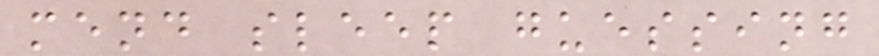mend sleep guessing
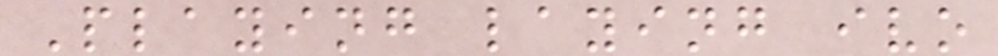Playing laying ivo
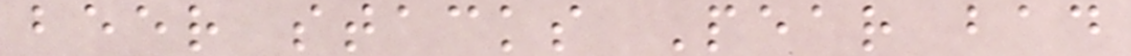beer stacks Pear bad
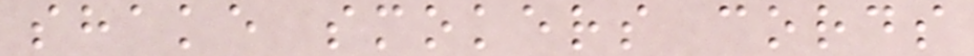shake smokers cords
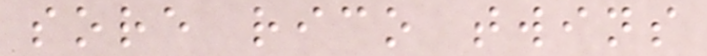sore rico twins
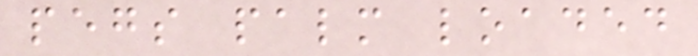pegs palm loaded
